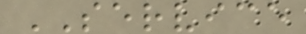SERVICE
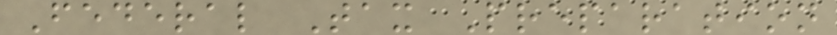Federal Tax Preparation
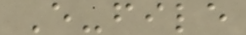E-file
